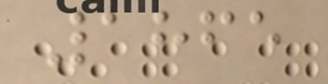1865
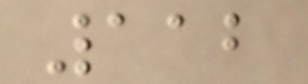112
